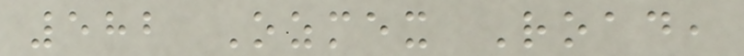582 Ozmex Road,
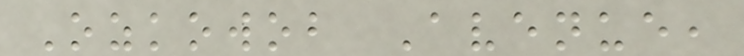Ozkowob Avenue,
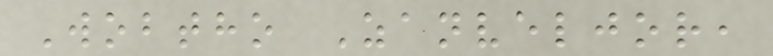Wobtho Zanveljor,
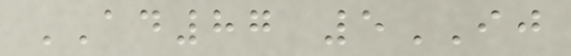AD87 5IJ
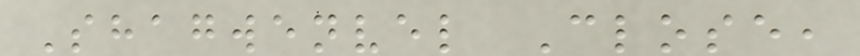Shagwenvel Close,
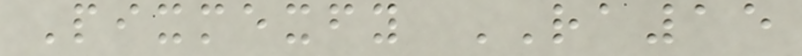Pixmexfy RA15
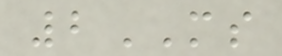2MS
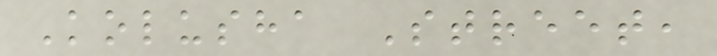Kolusha Street,
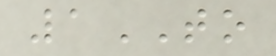1TO
